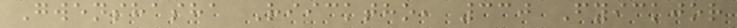Gwenshasha Riicktho, 330 Fyickjor
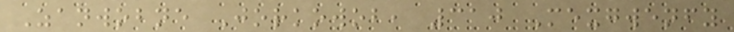Zanwobne Jorkowob, 310 Mexgwenfy
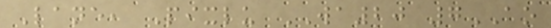Lane, Pixlu WA20 7AO
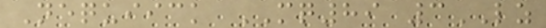Nequiick MQ89 3LZ
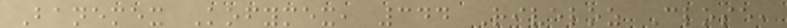Banemex Kofymex, 344 Riveloz Close,
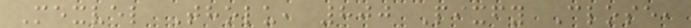Mexvel Tholu, 800 Pixfy Close,
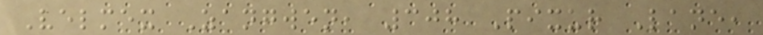Velmex Zangwen, 308 Pixur Lane,
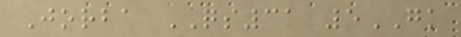Jorba QS31 5GK
